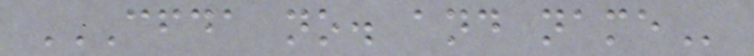CFDA NO. AND NAME
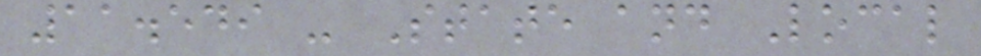11.549 - State and Local
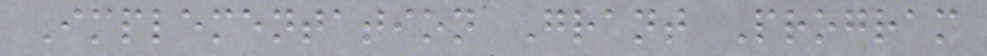Implementation Grant Program
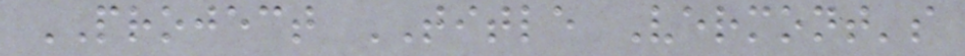PROJECT TITLE Vermont's
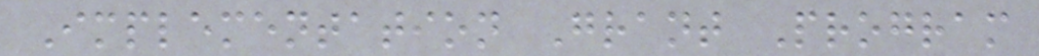Implementation Grant Program
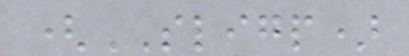(SLIGP)
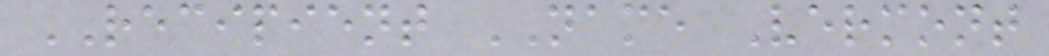RECIPIENT NAME Vermont
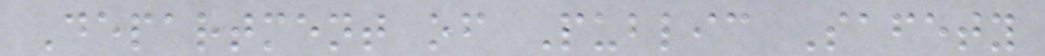Department of Public Safety
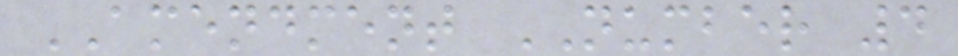AMENDMENT NUMBER 4
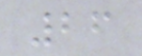26
